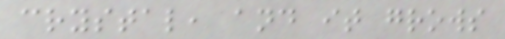crystal, and it grows
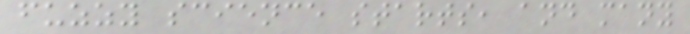fuzzy science starts, and many
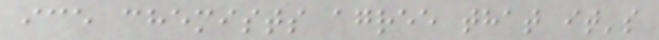ice chemists agree that it's
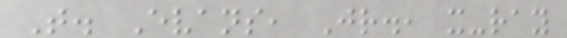T. Evans, Jr., x-ray
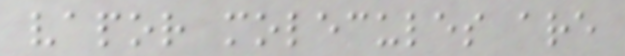vapor molecules are
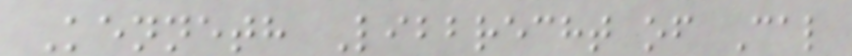Kenneth Libbrecht of Cal
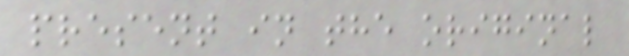present in the original
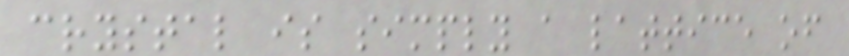crystal is simply a lattice of
